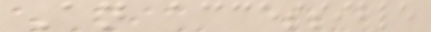An accessible
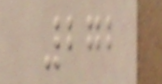272
